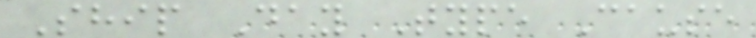Ship Day Type Cause
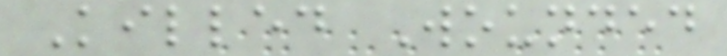Killed Wounded
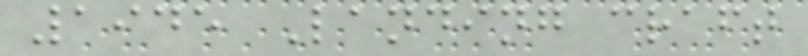1945 Landing craft
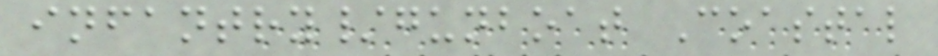infantry/gunboat Coastal
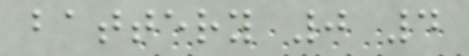battery 0 4
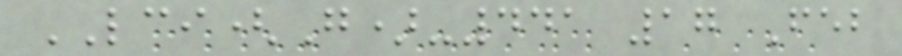LCI(G)-441 17 Feb
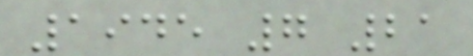1945 7 21
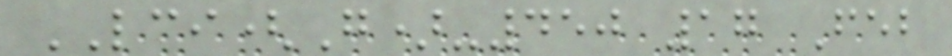LCI(G)-450 17 Feb
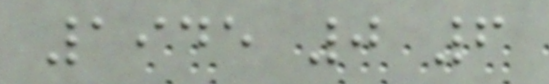1945 0 6
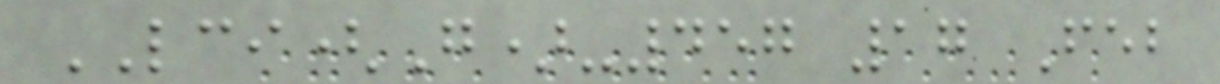LCI(G)-457 17 Feb
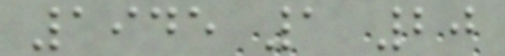1945 1 20
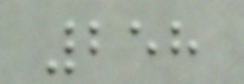258
